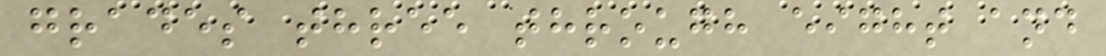grades three through eight and
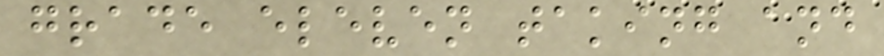grade eleven taking and
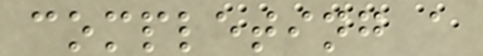completing a
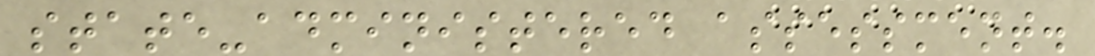state-administered assessment.
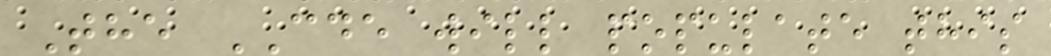The CDE will populate this
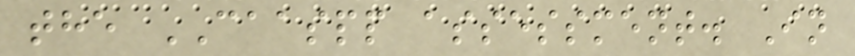the CAASPP assessment. In
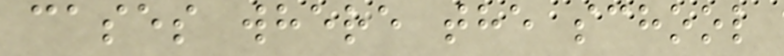cases where the school
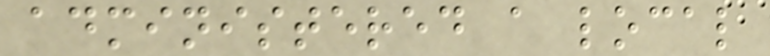administered a local
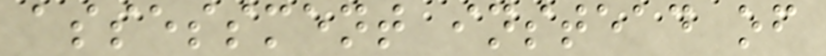assessment instead of
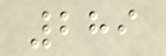289
